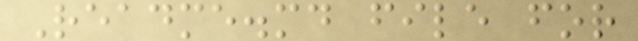Readme.md file for
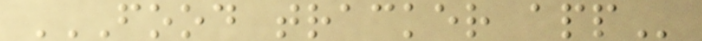FOOD TRACKER APP
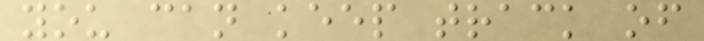you can keep track of
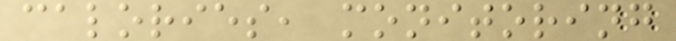calories, monitoring
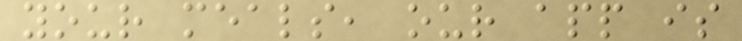your meals, our app is
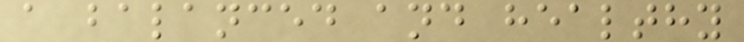a balanced and healthy
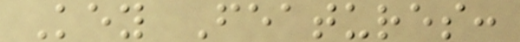Key Features:
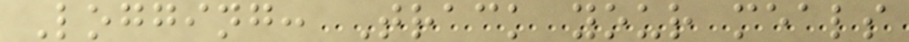Logging: Track your meals
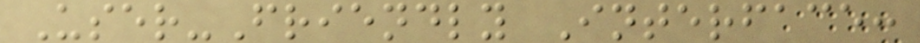User-Friendly Interface:
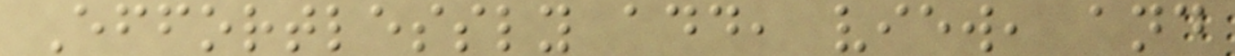Effortlessly add, view, and
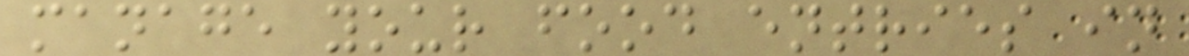manage your food entries in
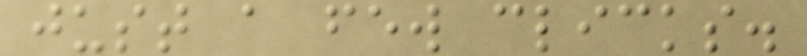just a few clicks.
